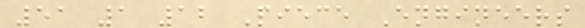51 1 12 Piece Engineers
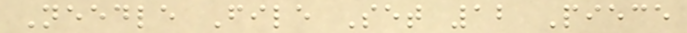Needle File Set 12 Piece
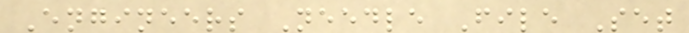Engineers Needle File Set
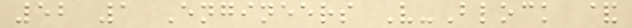52 1 Engineers V-Block &
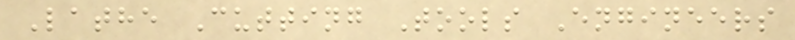Lathe Cutting Tools Engineers
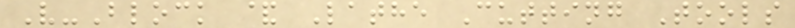V-Block & Lathe Cutting Tools
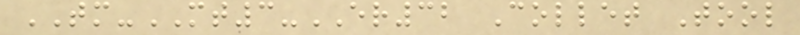TM-MT3-ER32 Collet Tool
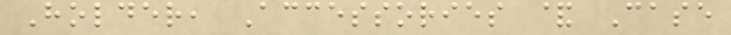Holder, Accessories & Case
